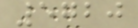5720
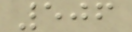506
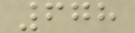678
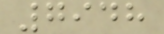7948
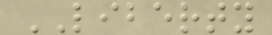LIBERTY
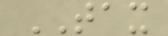TAX
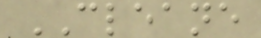CLEANE
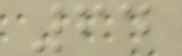64
